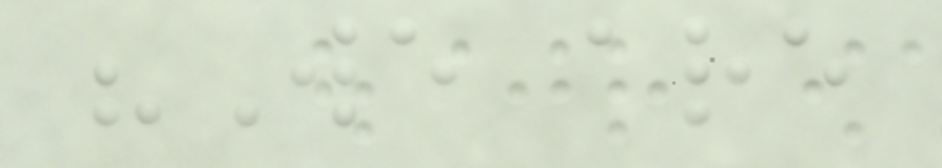"We are
